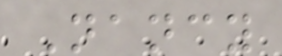Nancy
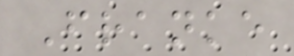Franke
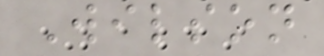Wilson
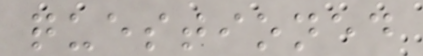questioned
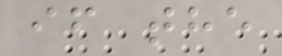if the
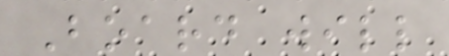Board will
